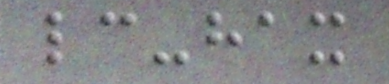lc-hax
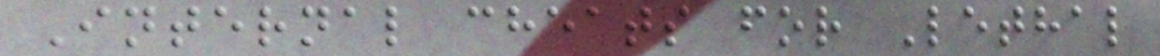Internal cheats for Lethal
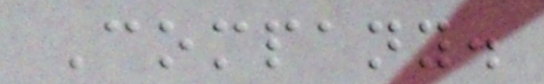Company.
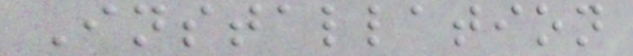Installation
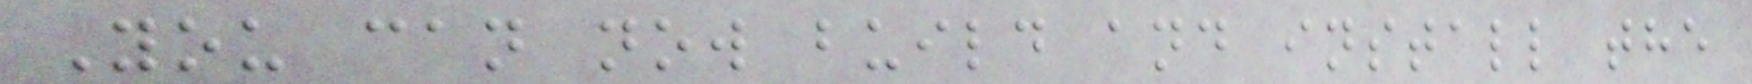You can now build and install the
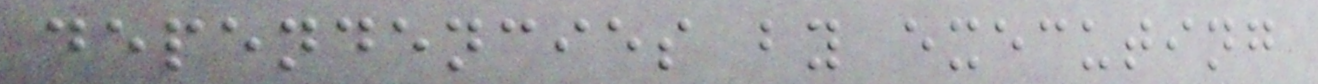dependencies by executing
